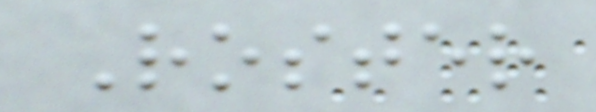Roster
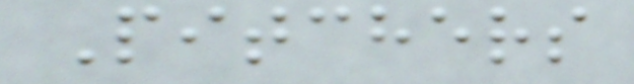Pitchers
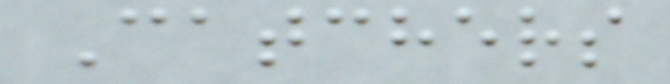Catchers
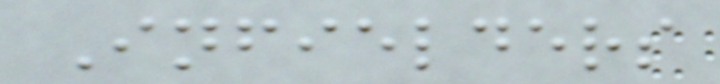Infielders
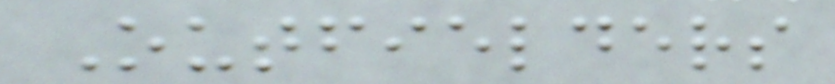Outfielders
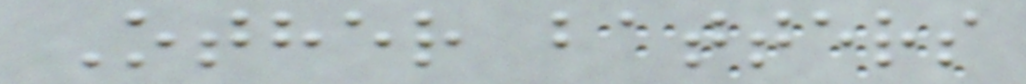Other batters
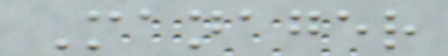Manager
